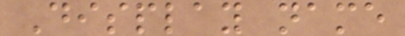Display name
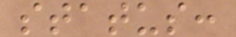status:
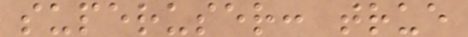superuser: true
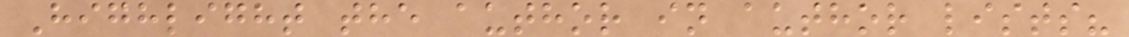Highlight the author in author lists?
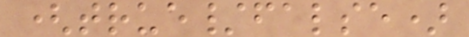(true/false)
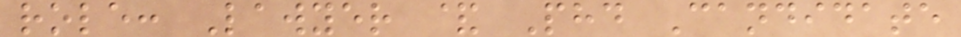role: Lawyer & Phd Candidate
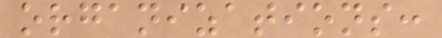organizations:
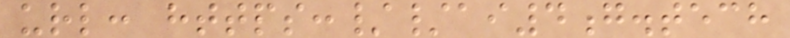url: https://ai4g.tech
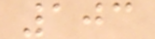103
